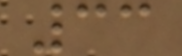33
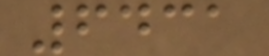6431
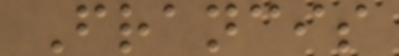Francis
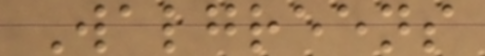Walgreens
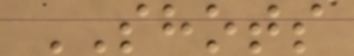SHOTS
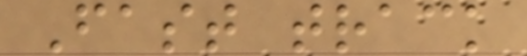Fast track
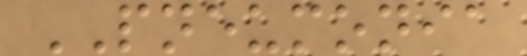PNEUMONIA
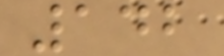142
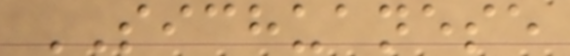SICHUANESE
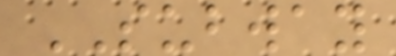SUBWAY
